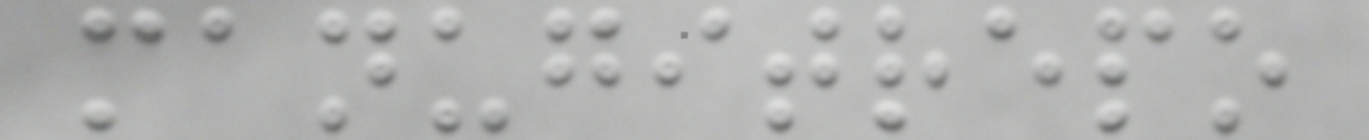manugitrepo
